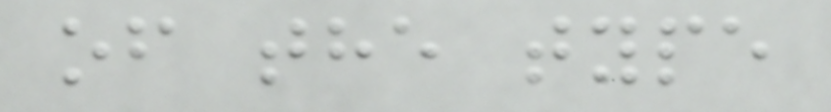of the type
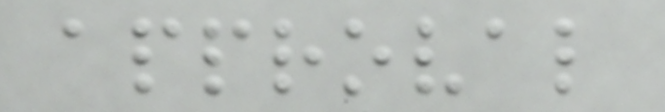approval
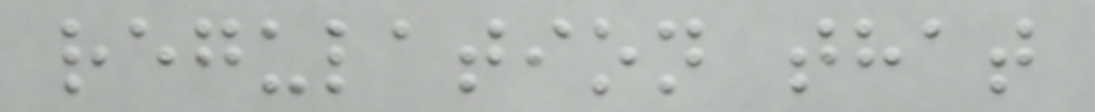regulation that
